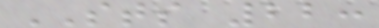STS 22:
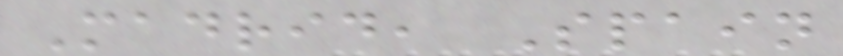Madrid, Spain
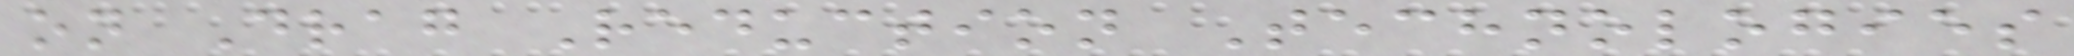on Drag Reduction Technologies
